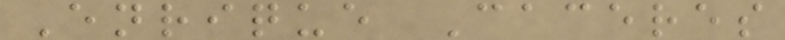Enrique Caceres
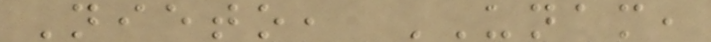Nieto, UNAM,
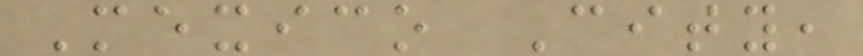Mexico City,
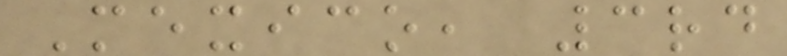Mexico, 3rd
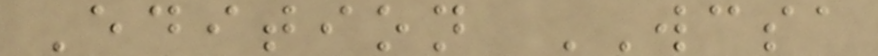Edition WCSA
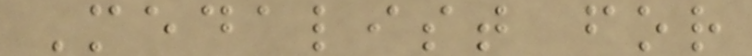Medalist for
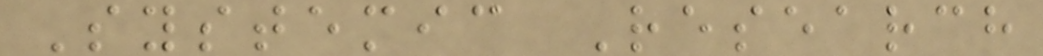Systemic Research
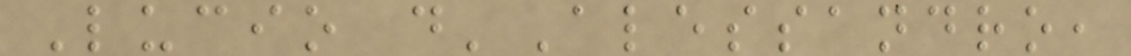Lucio d'Alessandro,
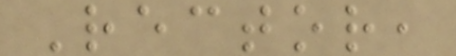Rector,
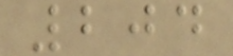204
